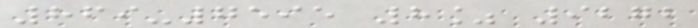869-7595 8% 9272
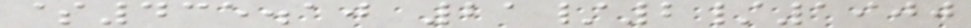$435.10 21/2/1900
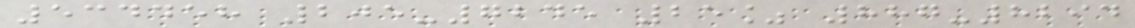534458 205-7245 25% 887-8294
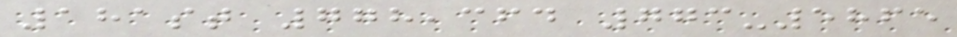181st 778,364 773-5865
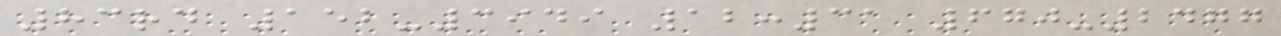83rd 152-3949 12:31 670-2477
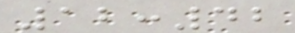12:42
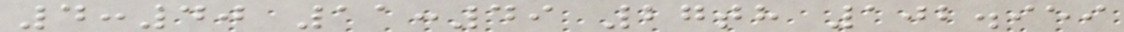4:40 11:49 27th 102.959
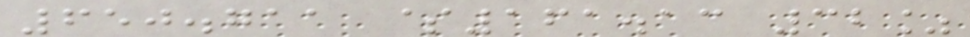650.711 $161.13 32%
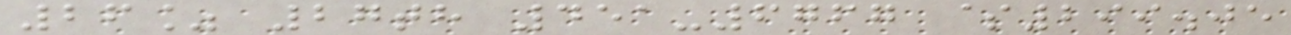26% 27th 451-6767 $299.05
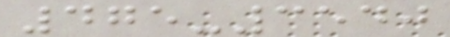475-3540
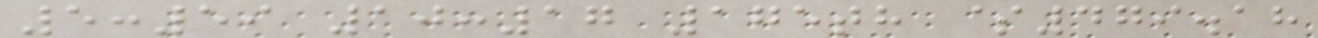5:59 10:17 175th $479.18
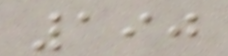190
